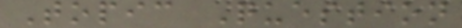Topic Question
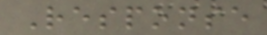Response
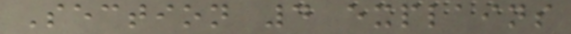Section 4 explains
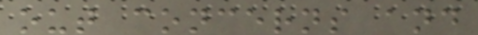out concerns and
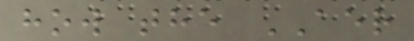how the AER
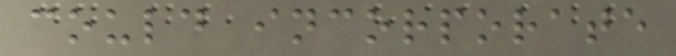could incorporate
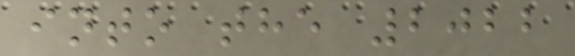into the 2022
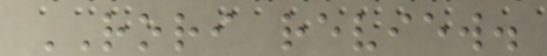RORI review.
